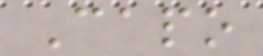Capo
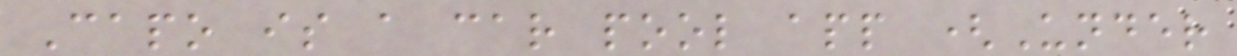Capo is a car pool app (Under
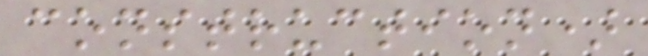construction)
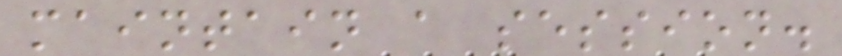maintain a session.
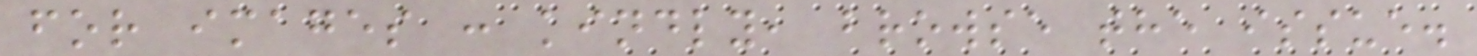for images : kindly, browse the issue.
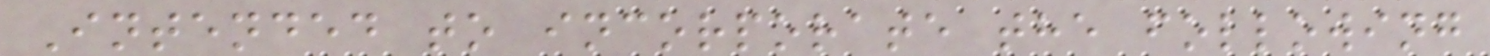Intended to incorporate the following
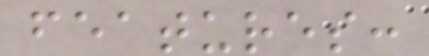features:
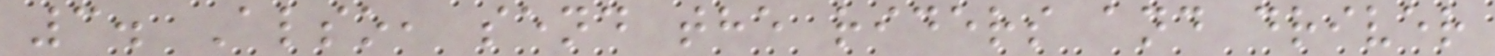3. Also, send the riders and driver
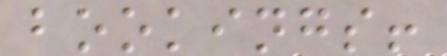bookings!
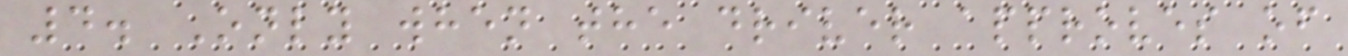4. Only when the driver approves of
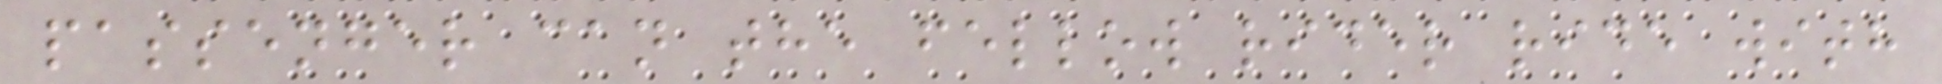passenger can the fellow rider ride with
